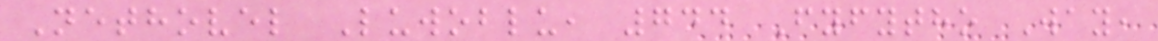Nethovel Luwoblu, 744 Fyfytho Way,
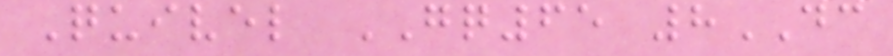Quivel GQ65 8DC
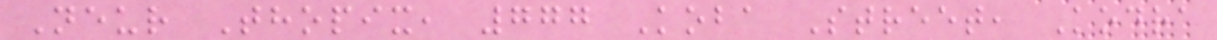Neur Thopix, 777 Koba Street, Kodra
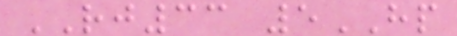RJ33 5HP
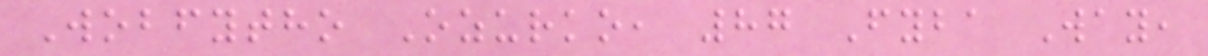Wobfytho Ozurko, 87 Fyba Way,
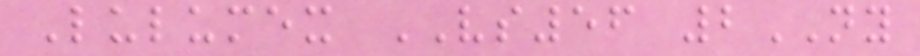Lulumex VS56 2NY
